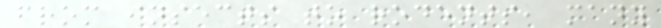from insects to rodents, many
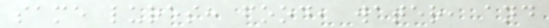same lures: food, water, and
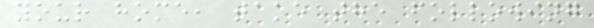your home, take the following
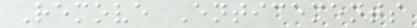Remove Enticements
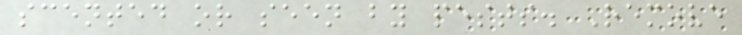scented or seen by pests. Remove
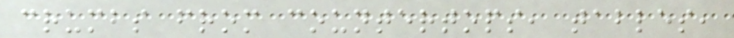crumbs from countertops, tables,
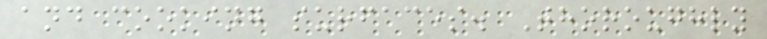and cooking surfaces. Thoroughly
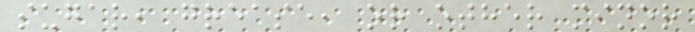sugar, grease, or other minor
